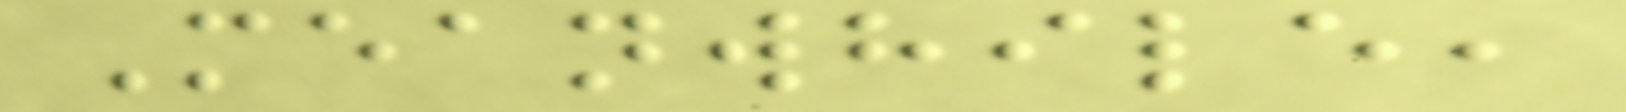Meanwhile,
